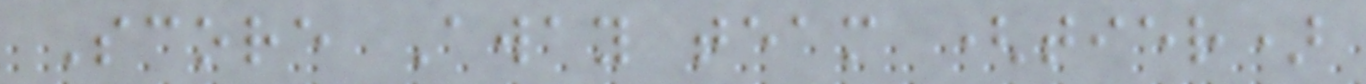Score Away team (tier)
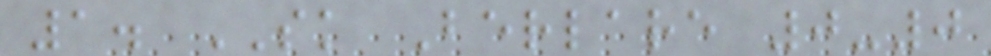1. SK Berlare 0-0
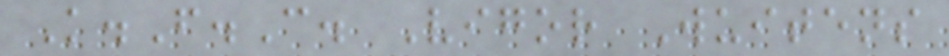K.F.C. Vigor Wuitens
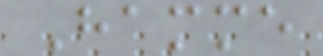Hamme
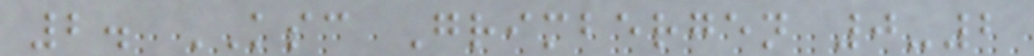2. KSC Grimbergen 0-2
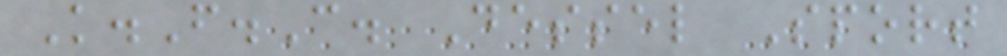K.F.C. Dessel Sport
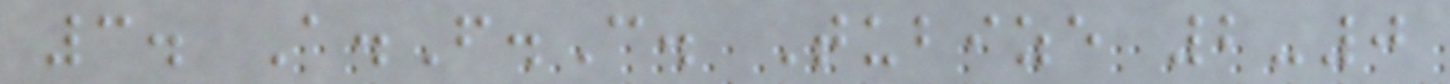3. A.F.C. Tubize 2-0
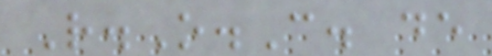R.O.C. de
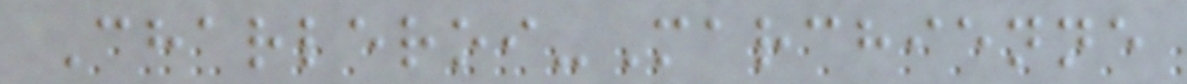Charleroi-Marchienne
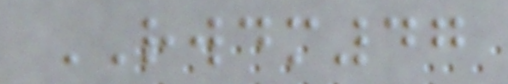RWDM47
